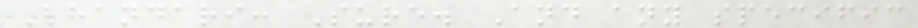Bhandari: Sure. And any specific
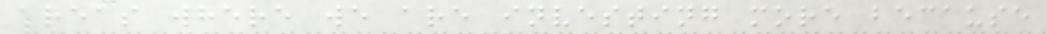areas where we are investing more because
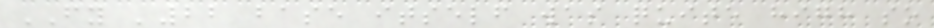FY '22 base itself was quite high so
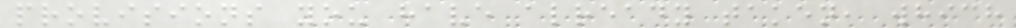provisions you have already taken, which
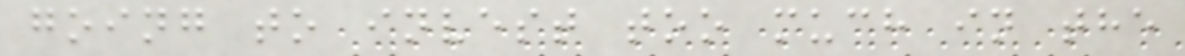going to invest too much in the
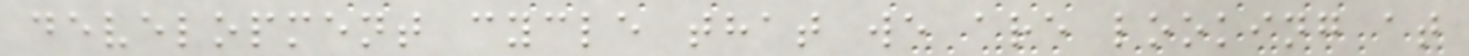development cycle that we are looking at
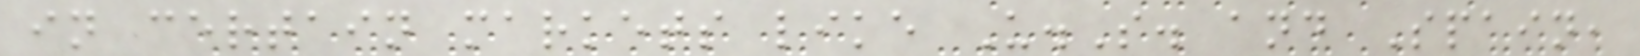in certain markets like U.S. and Spain,
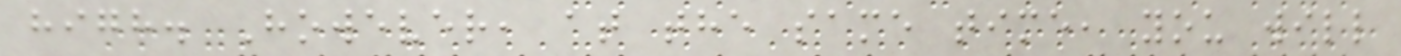high. However, at the same time, you will
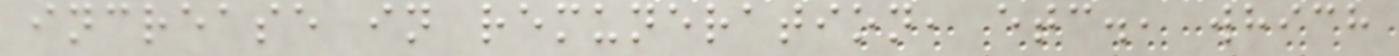increase in remuneration, etc., which
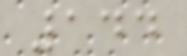144
